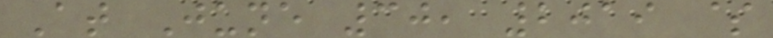At June 30, 2019 $
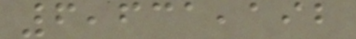6,631,192
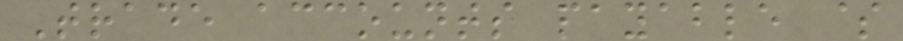Trade accounts payable $
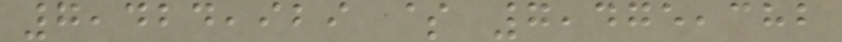7,424,929 $ 7,475,382
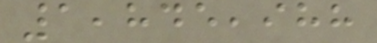1,845,988
